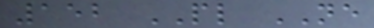152 PL NE
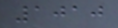1010
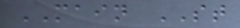MAIN ST
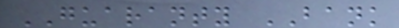GUARANTY BANK
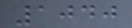1040
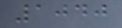1040
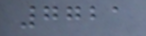7721
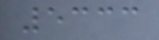5333
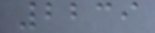2239
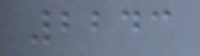2243
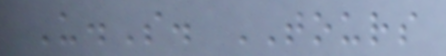U.S. TOURS
